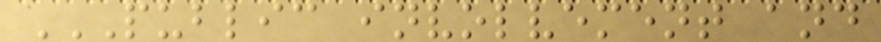PUBLIC INVOLVEMENT AND
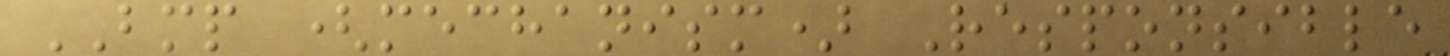BMP (mechanism) Responsible
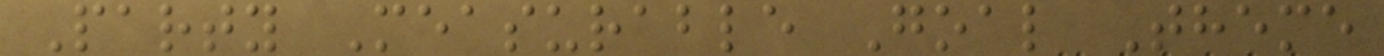Party Measurable Goal Theme
